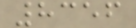8356
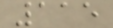115
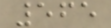565
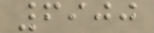6900
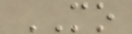MO
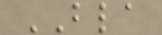BLA
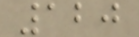120
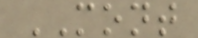MONT
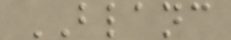BLANC
